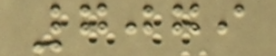7079
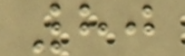80
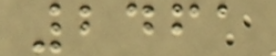2461
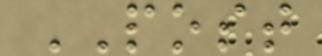POST
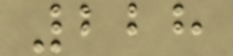228
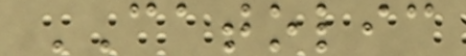CATOLIC
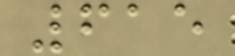615
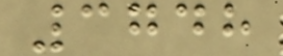3748
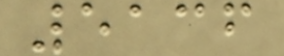5136
